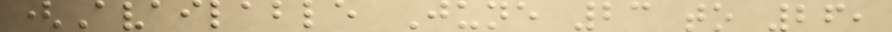(Available June 23 to 26,
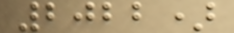2022)
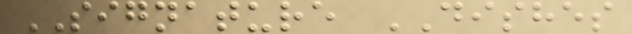SIGNATURE DISHES
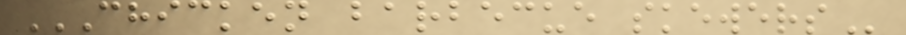CHICKEN BARBECUE SKEWERS
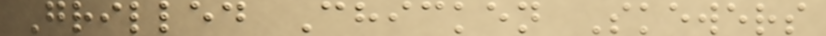Grilled Chicken Skewers
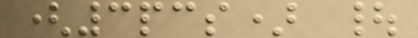(3pcs) |
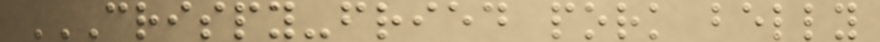CRISPY-FRIED PORK BELLY
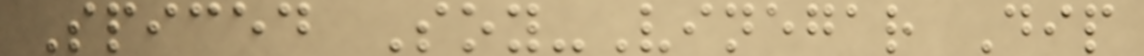Spiced Soy-Vinegar Dip
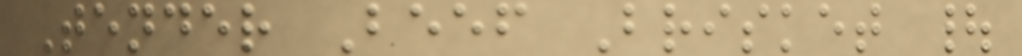Tender Beef Brisket |
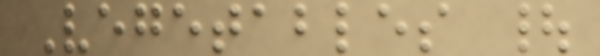Vegetables |
